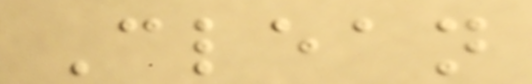Clean
